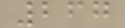267
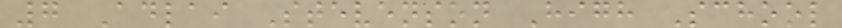7 Adlai Stevenson High School
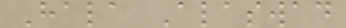Hala Alaswad
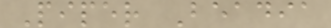Piper Beadia
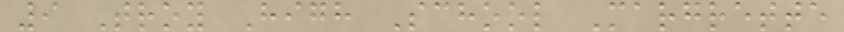9 Troy High School Margrette
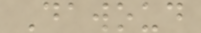Dawoud
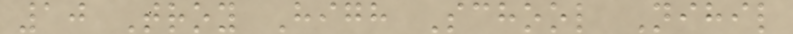10 Troy High School Nihil
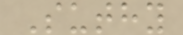Suthy
